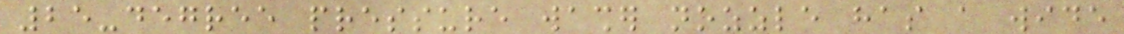25-degree pressure washer nozzle has a wide
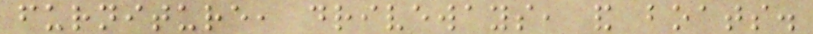furniture, driveways, and boats.
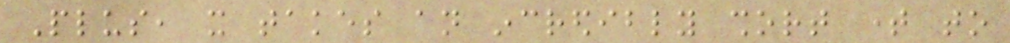Plus, it takes an incredibly short time to
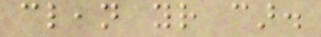clean your car.
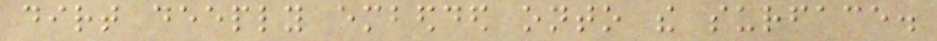dirt deeply embedded onto the surface.
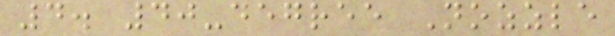4. 40-degree Nozzle
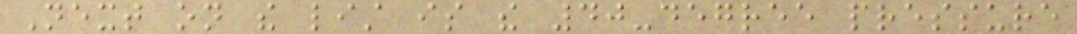Next on the list is the 40-degree pressure
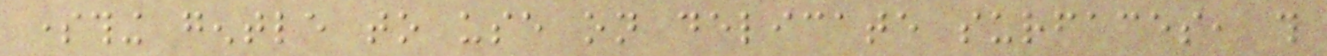something gentle to use on delicate surfaces, this
